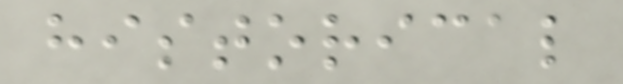historical
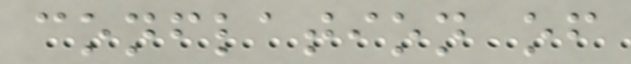conflation of
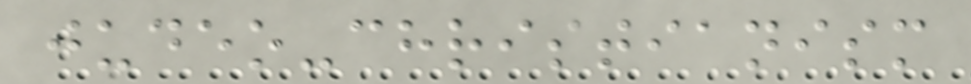judeo-christianism
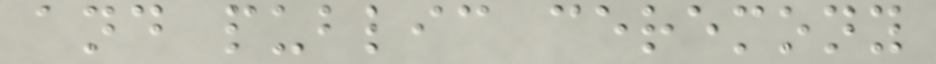and public ceremony
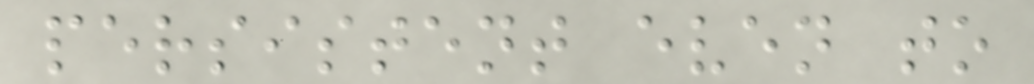persistent even to
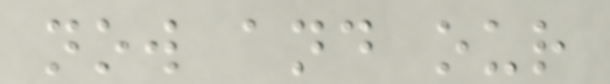now and our
